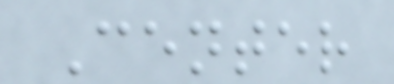Center
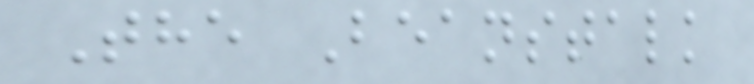The Beanstalk
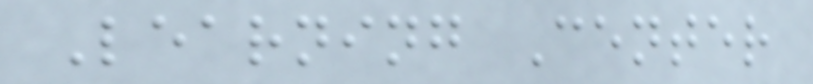Learning Center
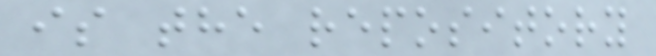is the repository
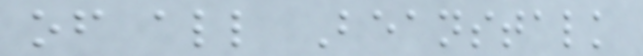of all Beanstalk
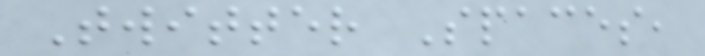Twitter Spaces,
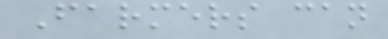Farmers can
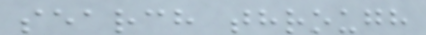search through
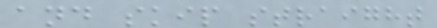and skip straight
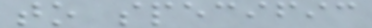to specific
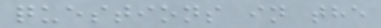questions in the
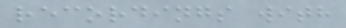recordings with
